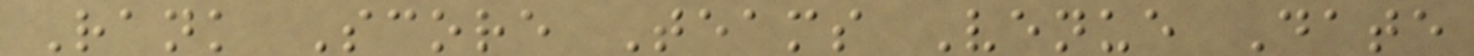Rank Score Teams Venue Date
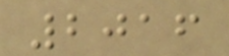2016
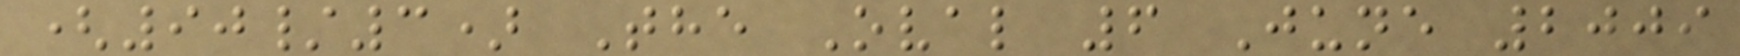(90/3) The Oval 6 June 2009
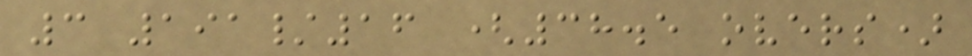3 191/16 (38.5 overs)
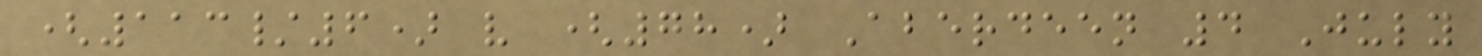(113/6) v (78) Aberdeen 4 July
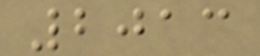2013
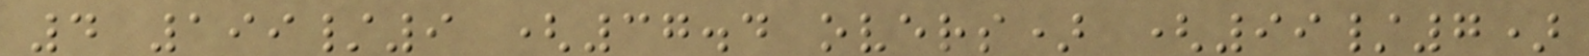4 199/9 (37.4 overs) (99/7)
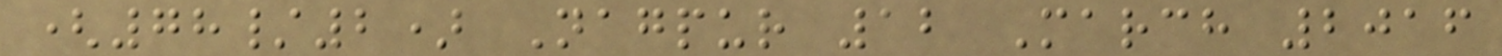(78/2) Nagpur 12 March 2016
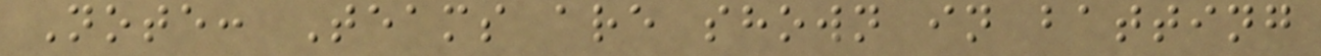Note: Teams are shown in batting
